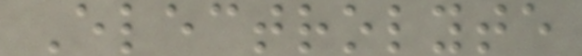Electrolyte
